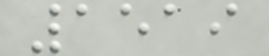1519
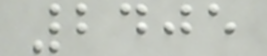2405
